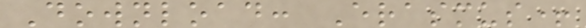Download: Erasmus+
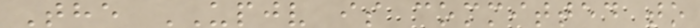The UPJV is committed to
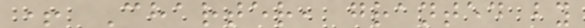+ Charter, granted by
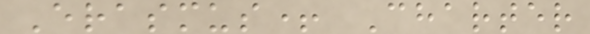Erasmus+ Charter
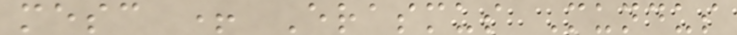mesc + Erasmus Mundus
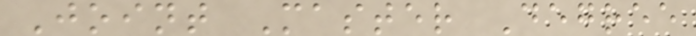Joint Master Degree
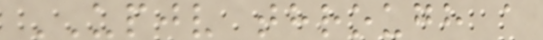UPJV through a
